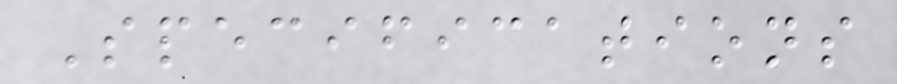Specifications
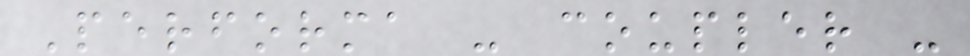Performa - coupler -
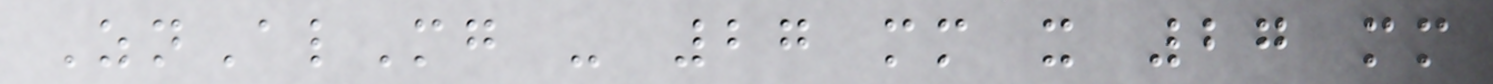ZnAlMg - 27 mm x 27 mm
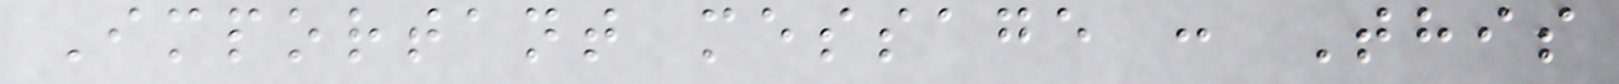Important message : This
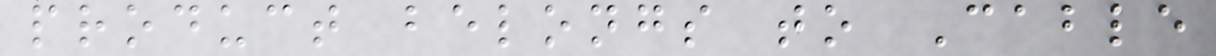product belongs to Cable
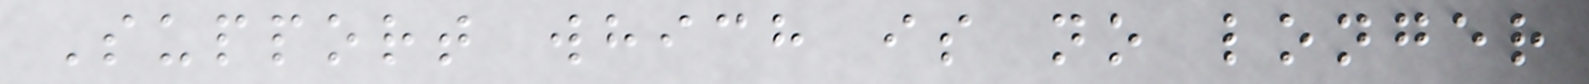Support which is no longer
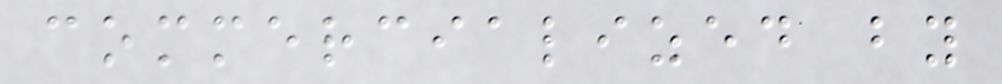commercialized by
